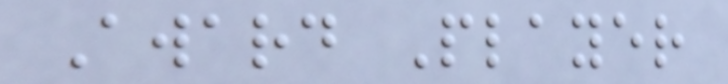Award Player
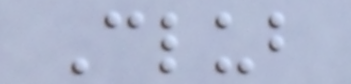Club
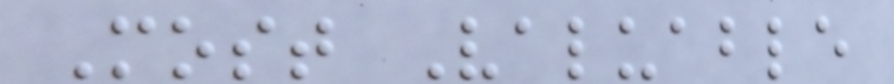Most Valuable
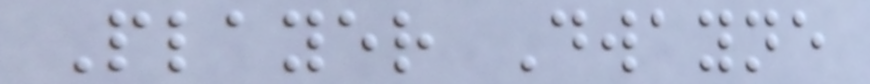Player Dwayne
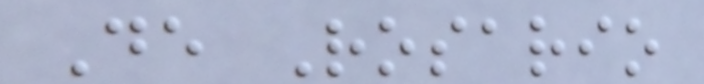De Rosario
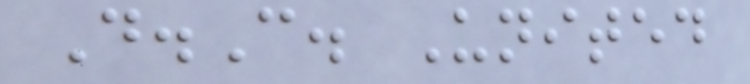D.C. United
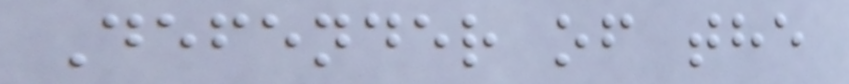Defender of the
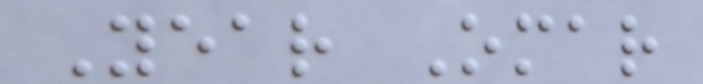Year Omar
